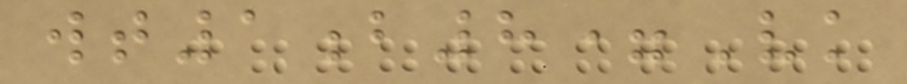wt1b8=Vk
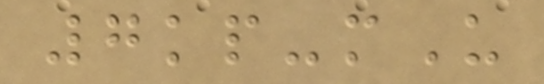7kp-mU
